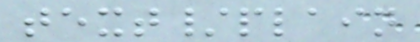text/plain
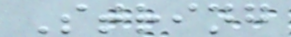String
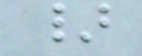}
